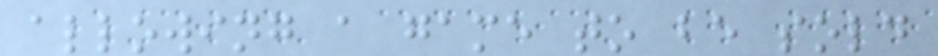allowing a game to be sold
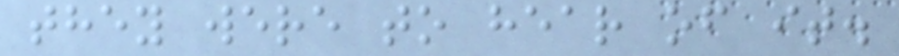they were to hear of it.
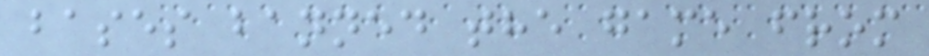bases banned the game from
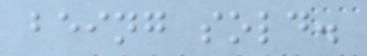being sold.
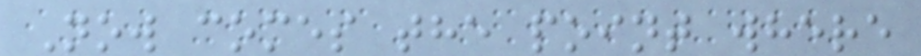Now comes the point where
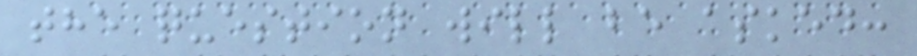the question will be asked:
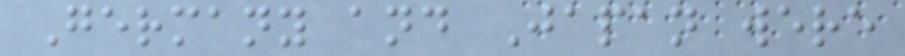Germany and Japan were
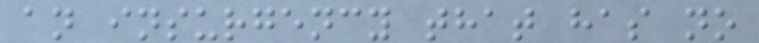an insurgency that has no
